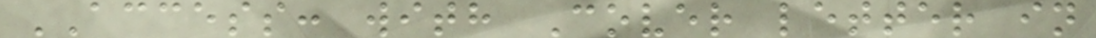ACCESS: with Cover letter in
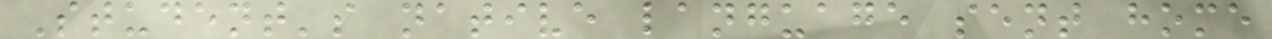Student's native language sent home
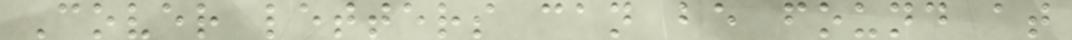Cover letters can be found at
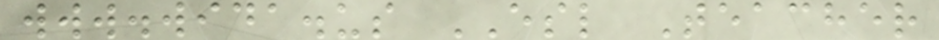www.wida.us ESL Teacher
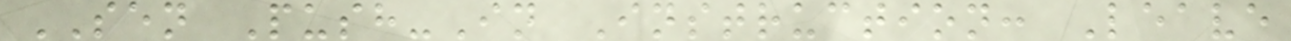SEN Push-In Instruction: Leave
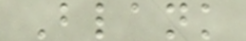Blank
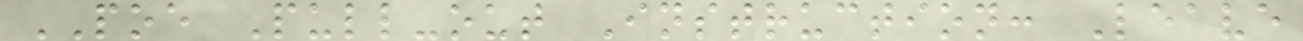POE Pull-out Instruction: Leave
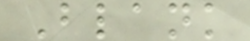Blank
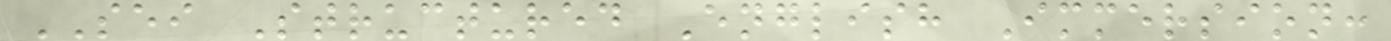SEI Structured English Immersion:
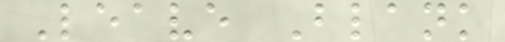Leave Blank
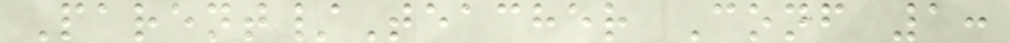Parent/Teacher Conf 1:
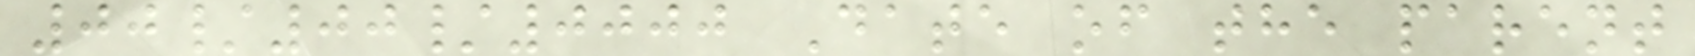00/00/0000 Date of the parent
